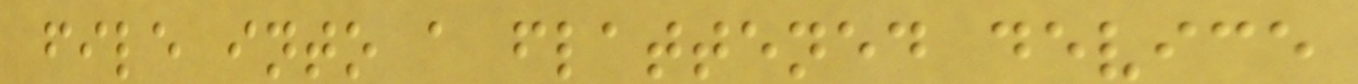file into a flattened device
